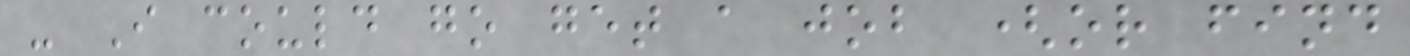- I could go get a job (or find
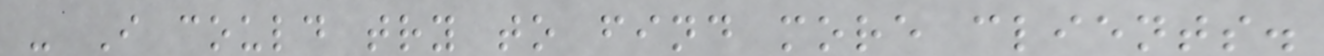- I could try to find more clients.
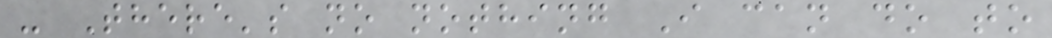- There's no nothing I can do to
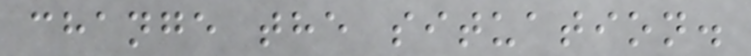change the situation.
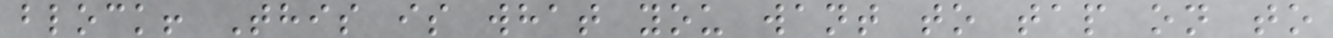block! This is what you want to tap on to
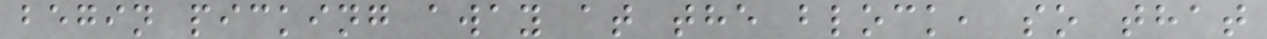begin picking away at the block, so that
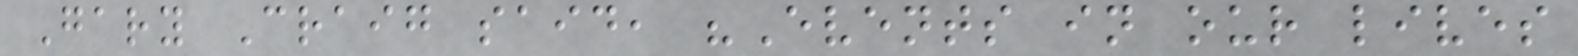Gary Craig said, "Events in our lives
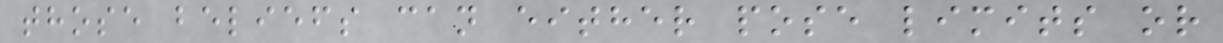those beliefs can either pose limits or
